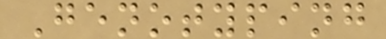Genotyping
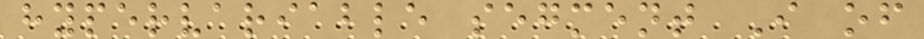hypervariable segment I of
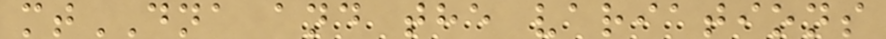mtDNA and the variations
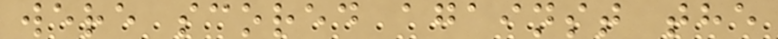were scored against the
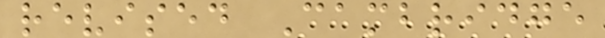revised Cambridge
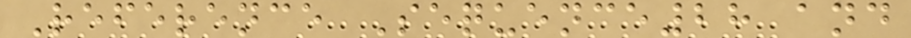Reference Sequence28 and
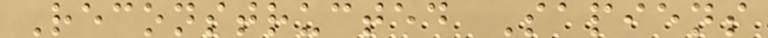Reconstructed Sapiens
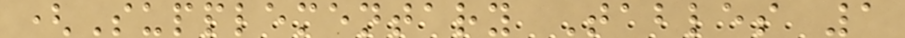(Supplementary Tables 1
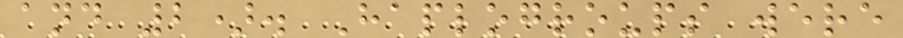and 2). Haplogroups were
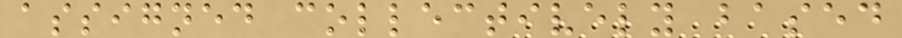assigned collectively based
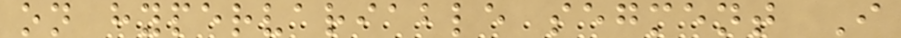on hypervariable segment I
